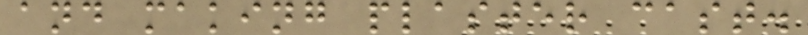and making plaster cast.
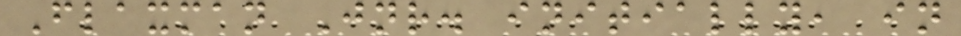Flaxman Jnr. initially, in
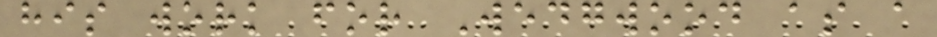his work for Wedgwood as a
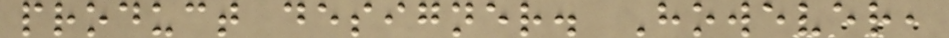product designer. However,
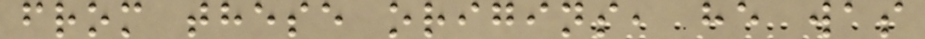from these origins, he was
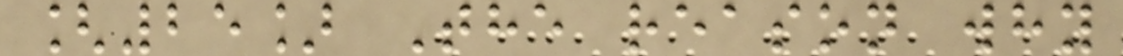[25] The reason why
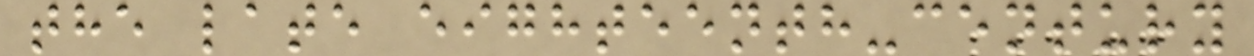the late eighteenth-century
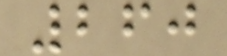260
